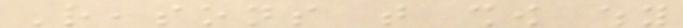Reasons that show why
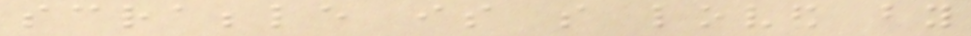scrabble is so loved by
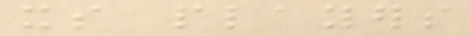its players
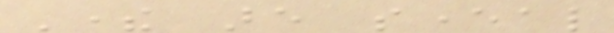There are several
